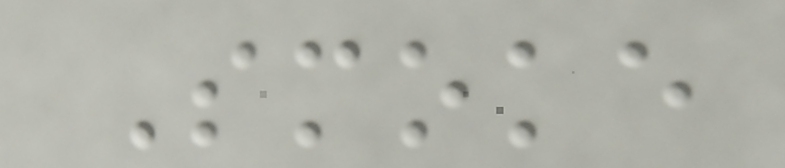Smoke
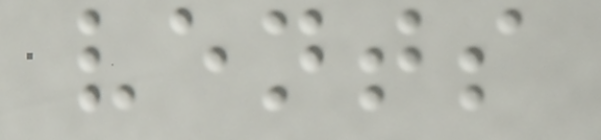vents
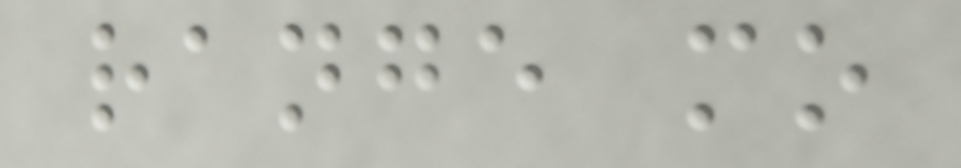range mo
